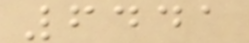6441
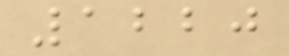1220
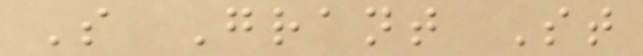S Grant St
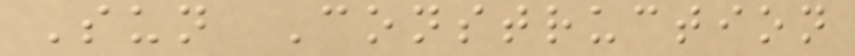Sun Construction
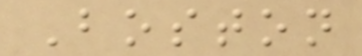Boston
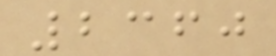2360
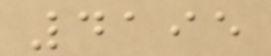4195
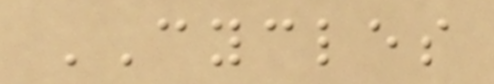CYCLES
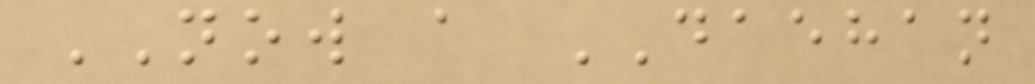NOW a DAEHAN
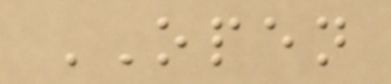OPEN
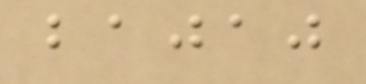bajaj
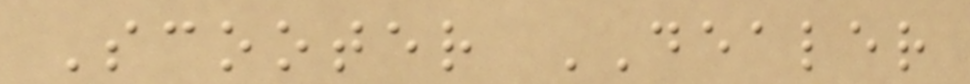Scooter DEALER
